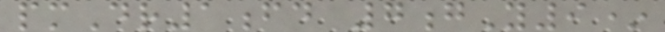pmDr1fd 7gY9*
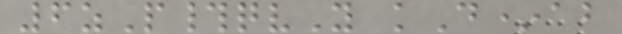6zP#qvY kD*ab
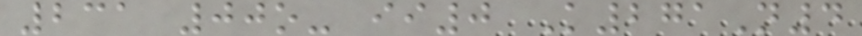231 00o- ii0 K271N4
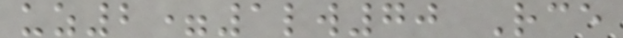uz2=1lw70 Rce
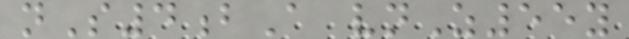nS4bA vnZ55y
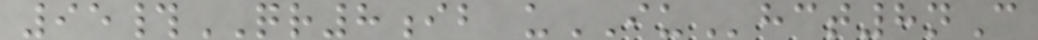95#QR8ib uIUhct8nC
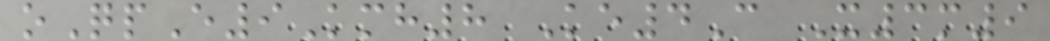oQpE9Kmh8 Ke4C X3m9
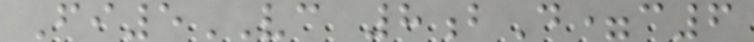Fi5VC 8bD=c6
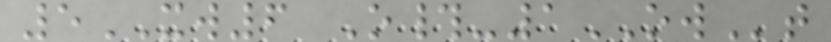5XW6 O#-1OWt
